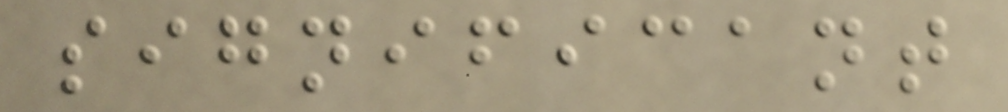significant
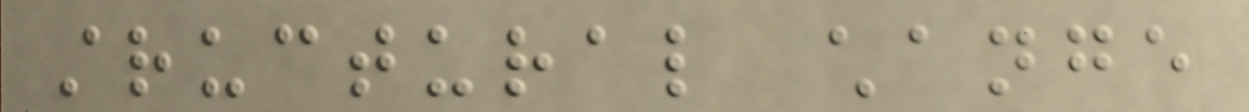structural change
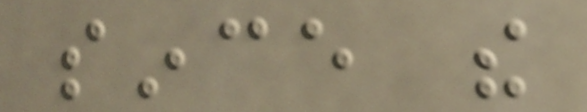since the
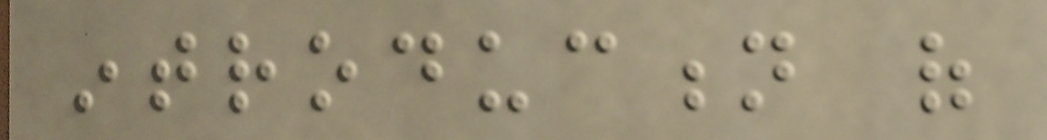introduction of
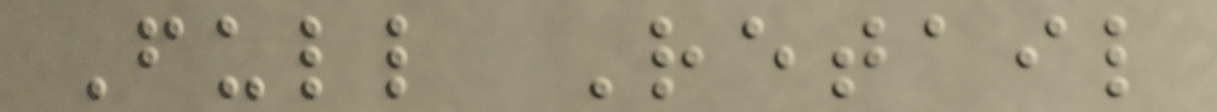Full Retail
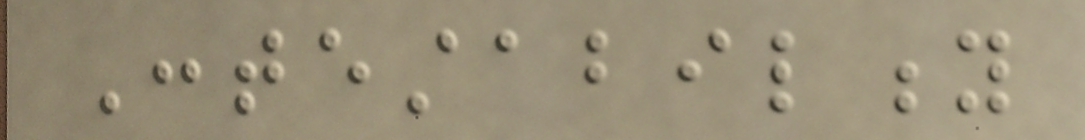Contestability
